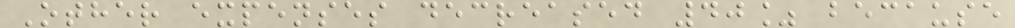Other expenses decreased 40% because
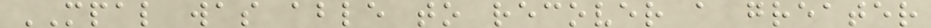MPAL was able to recover a greater
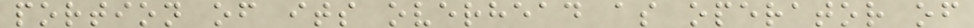portion of its overhead as operator of
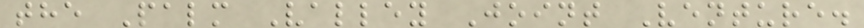the Palm Valley Joint Venture.
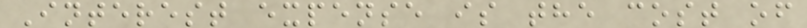Interest expense is the cost of
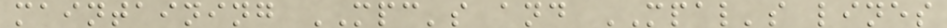maintaining MPC's and MPAL's lines
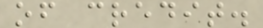of credit.
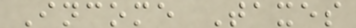Income Taxes
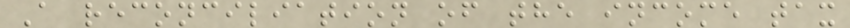A reconciliation of the income tax
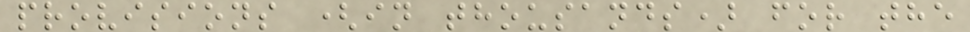provisions (in thousands) for the
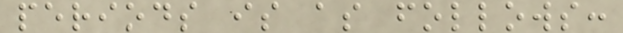periods is as follows:
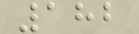182
